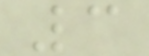3
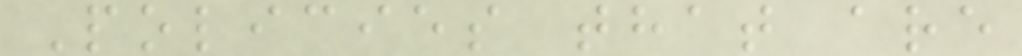Policies that are
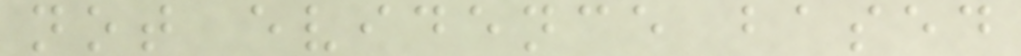not evidence based
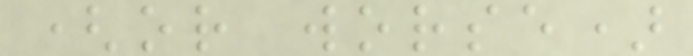(or worse)
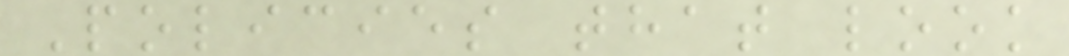Policies that look
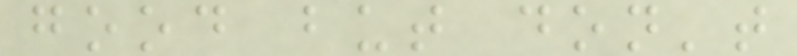good but don't
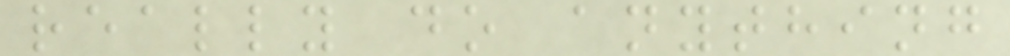really do anything
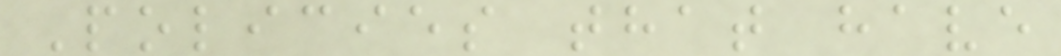Policies that have
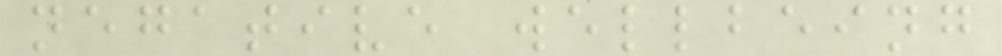negative wellbeing
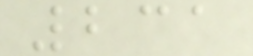231
